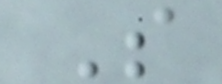S
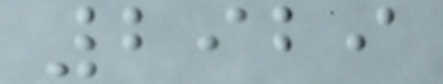2929
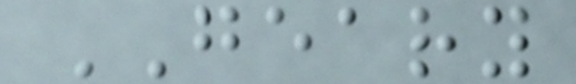GEARY
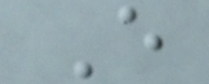E
